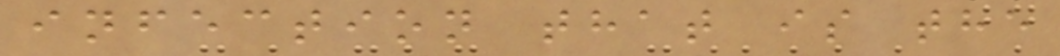infection that is the
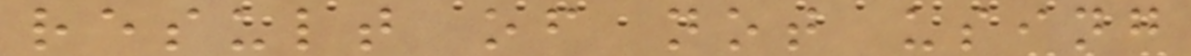result of not using
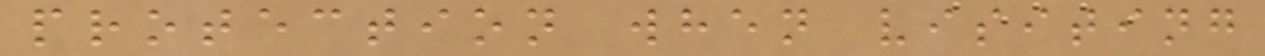protection when visiting
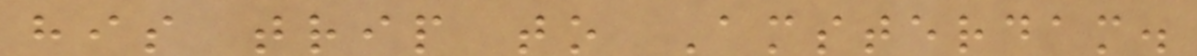his trip to Amsterdam.
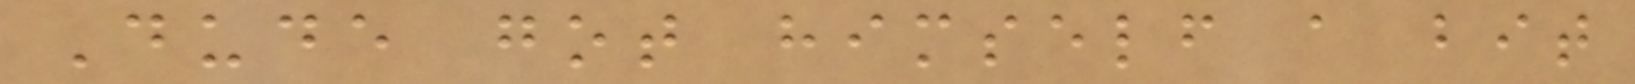Dude got himself a bit
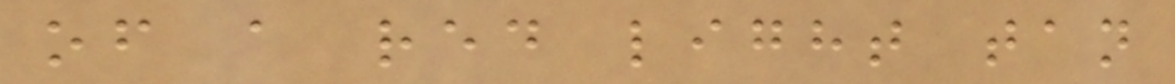of a red light tan
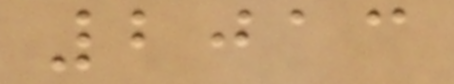2013
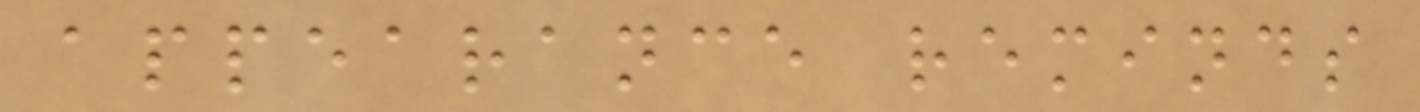appearance reminds
